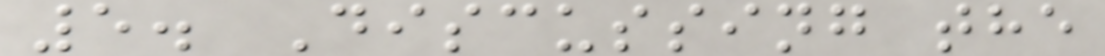5. Discussing the
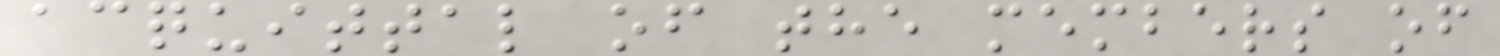acquittal of the members of
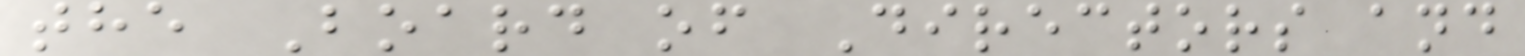the Board of Directors and
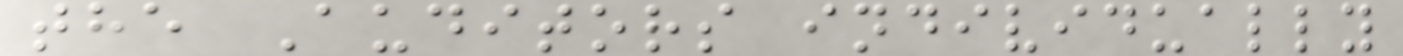the Auditors individually
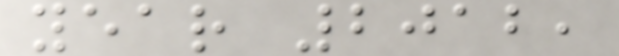year 2012,
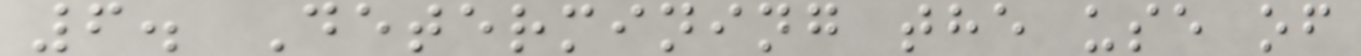6. Determining the use of
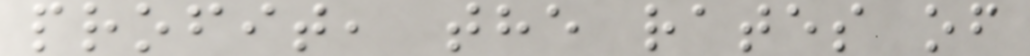profit, the rates of
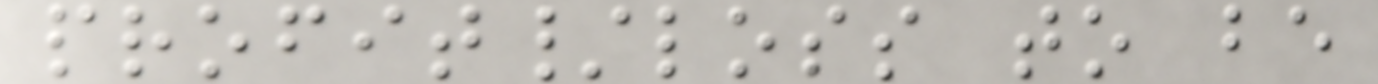profit/loss to be
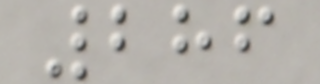286
